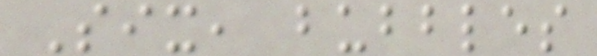Six, bubbles
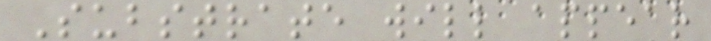Substrate will appear
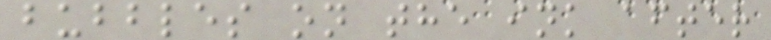bubbles on the ink after
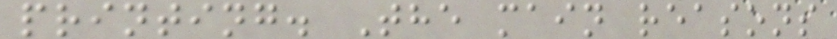printing. The main reasons
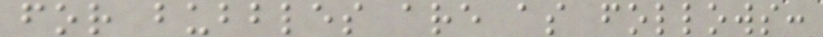for bubbles are as follows:
